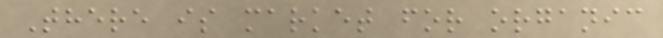There is market for organic
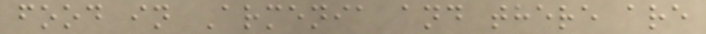food in Armenia and there are
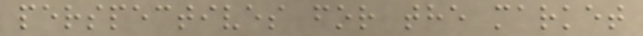perspectives for the market
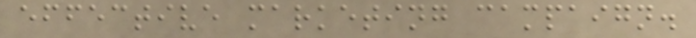effective marketing campaign.
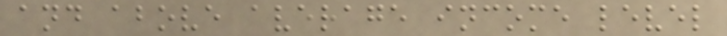and above average income level
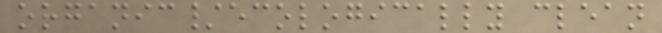organic/ecologically clean
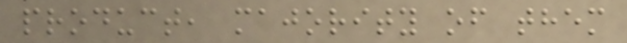product, majority of them
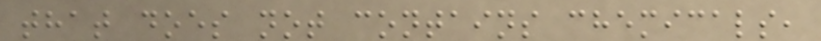that does not contains chemicals,
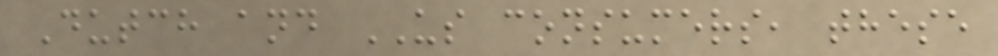Dutch and US consumers, these
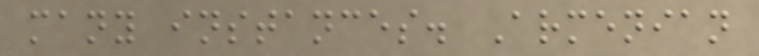many instances. Armenian
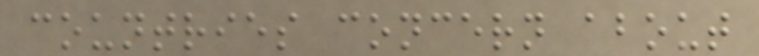countries concern about
